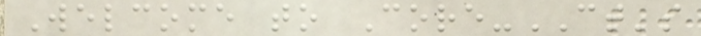Welcome to Core-CT's
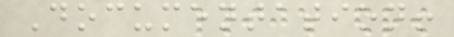Documentation!
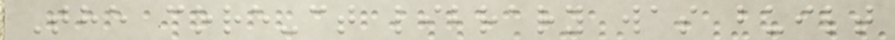The core-ct library was built
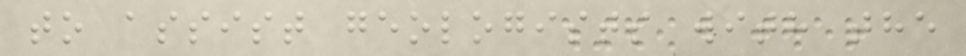to assist geologists with the
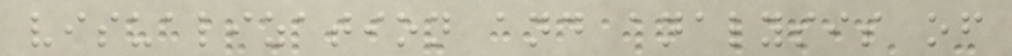visualization and analysis of
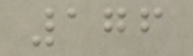176
